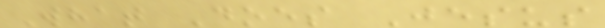What Does Jesus
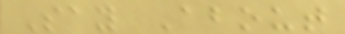Say About
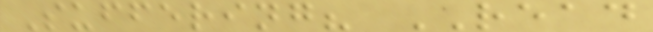Suffering? READ
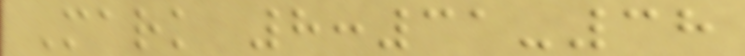Mark 8:31-38
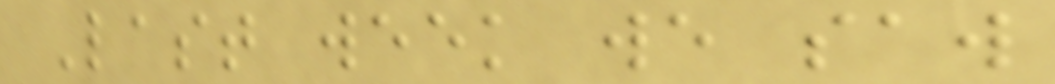Last week we saw
